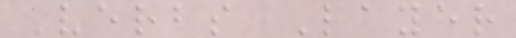Verbs Layer
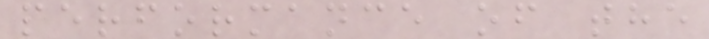performance of the
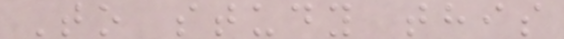To study this
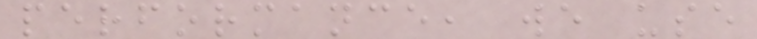performance, we use
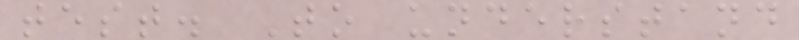test. To understand
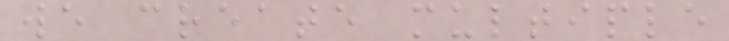we create multiple
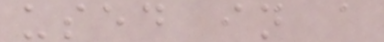used in a
